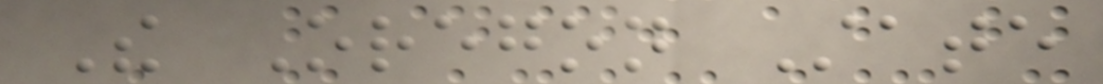The Oregon State
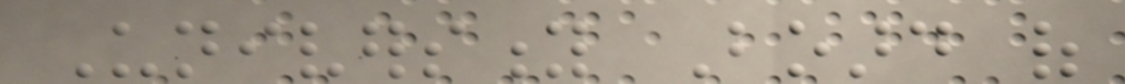University Board of
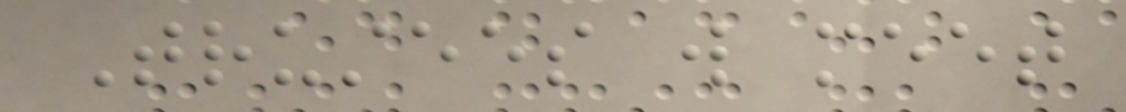Trustees will meet
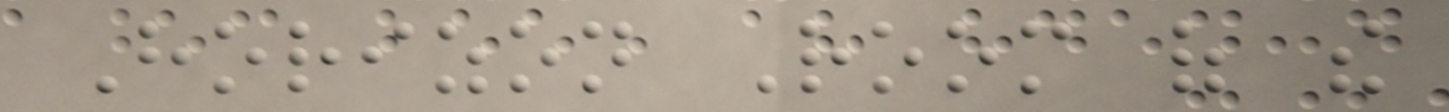Horizon Room of the
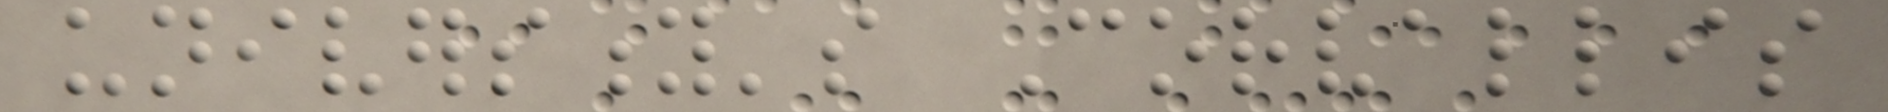university's Corvallis
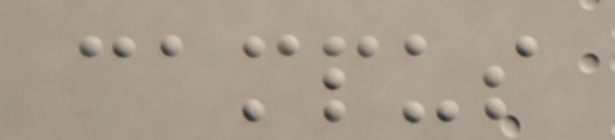campus
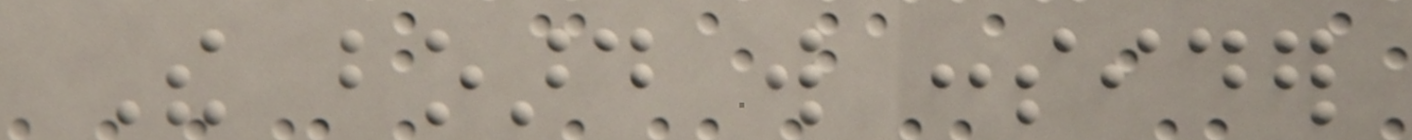The board will consider
